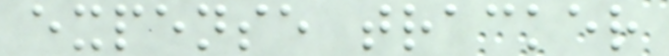expense tracker
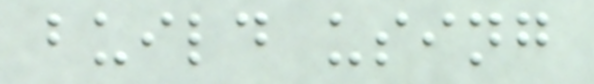build using
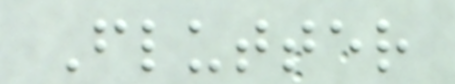Flutter
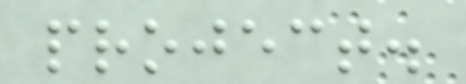project.
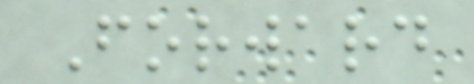Forward
